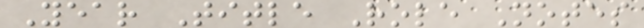Year Title Role Notes
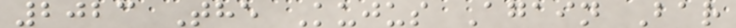2023 The Kujus Again Bar
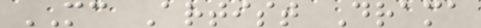MC Artist Drama
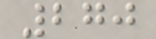270
